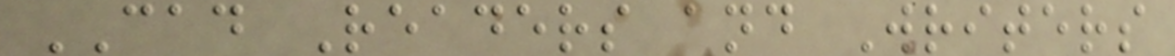CAD Readers and Writers
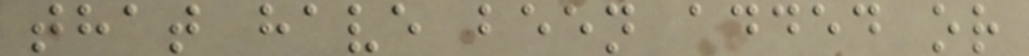that have been added or
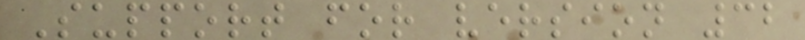Support for version 32
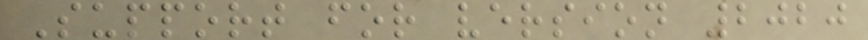Support for version 2020
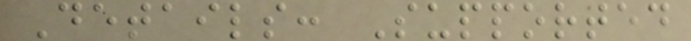Details: Supported
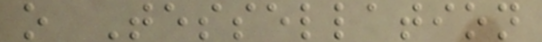o Tessellation
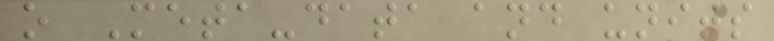o Meta-data and units
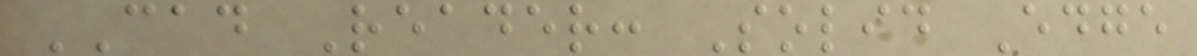CAD Reader: Solid Edge
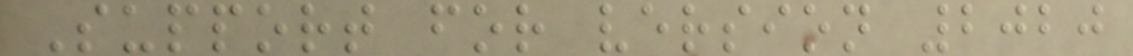Support for version 2020
